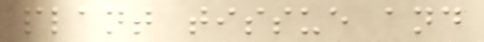plant tissue and
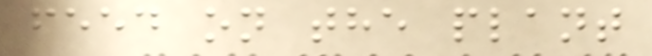feed on the plant
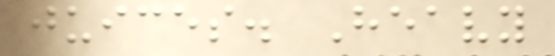juices. Heavy
